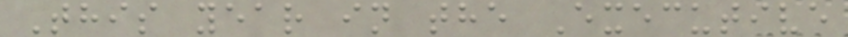This year in the Executive
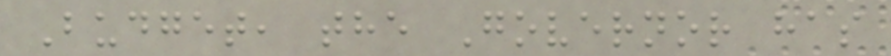Budget, the Governor has
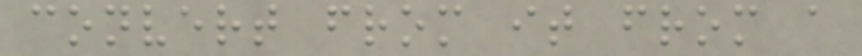convert from it from a
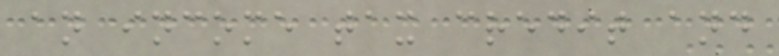an income tax credit and
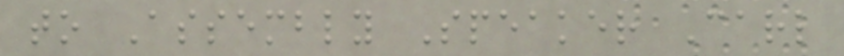to Assembly Speaker Carl
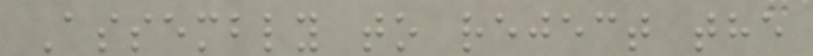Assembly to reject the
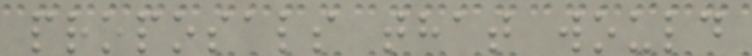proposals that would
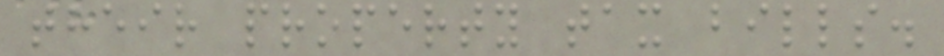their property tax bills.
